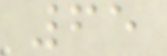65
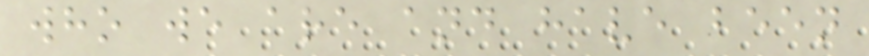who we are and have been
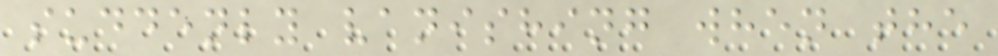suddenly vanishing when the
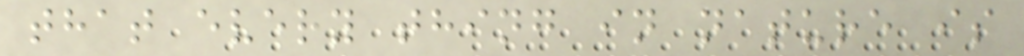that every thing in nature is
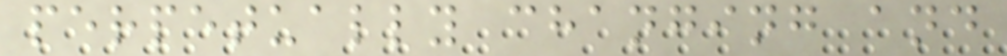perpetually changing and
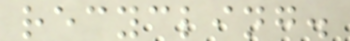recycling.
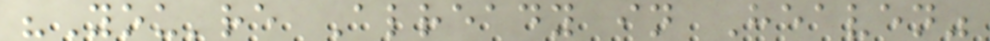"You're Already in Heaven"
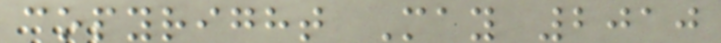copyright May 2010
